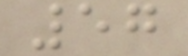57
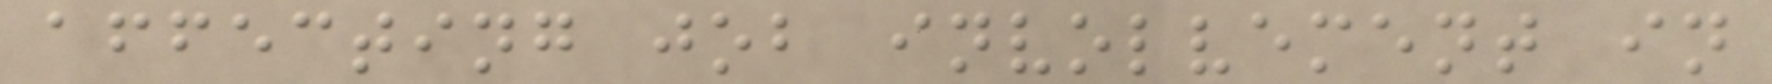affecting job involvement in
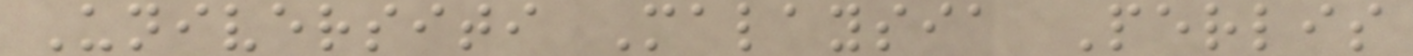Universiti Malaysia Perlis
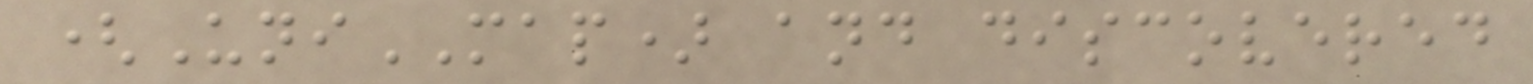(UniMAP) and discovered
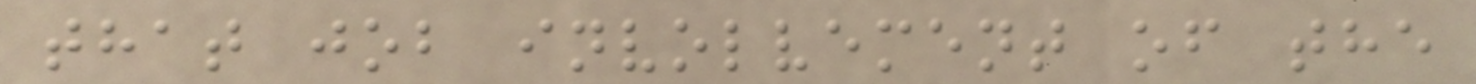that job involvement of the
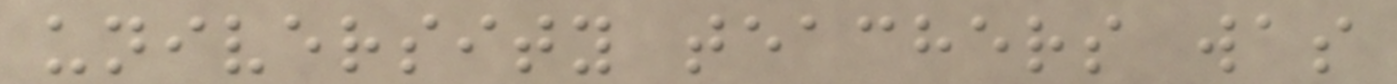university teachers was
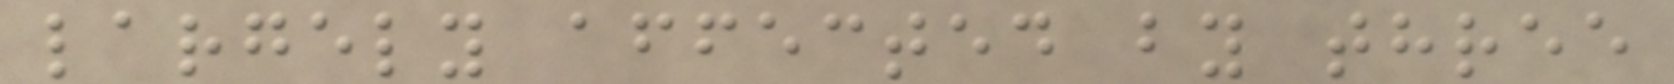largely affected by three
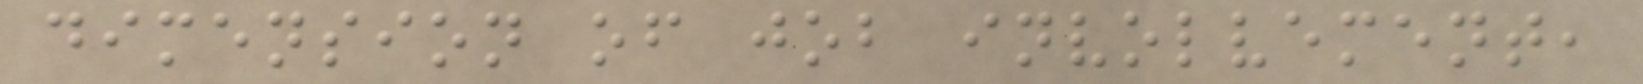dimension of job involvement,
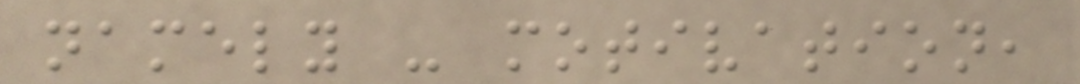namely - motivation,
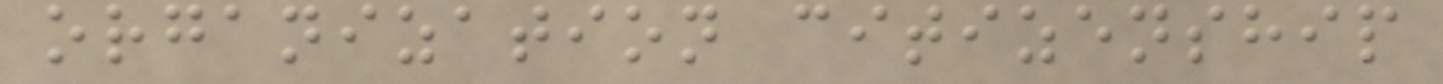organization citizenship
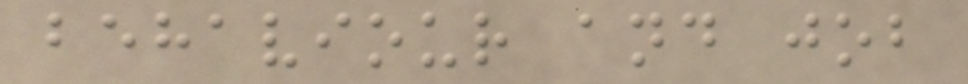behaviour and job
